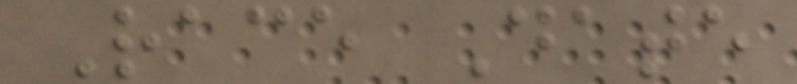Race Date
